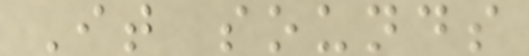It sounds
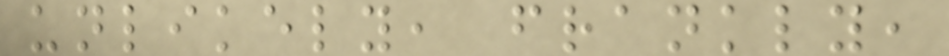unlikely, frankly,
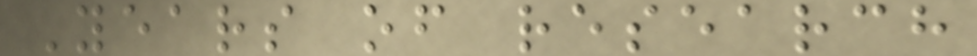Years of research
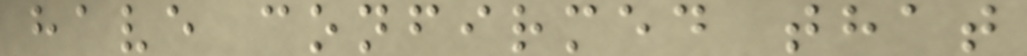have confirmed that
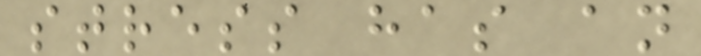stress has an
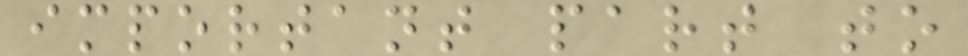important part to
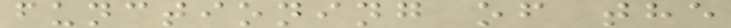functioning of the
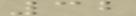32
